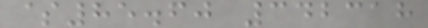$85.60 342318
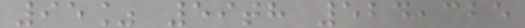95% 59th 524,325
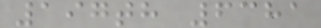197th 6381
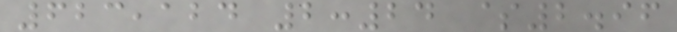623,124 2:24 $2.96
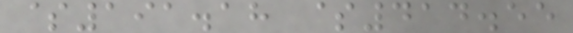$191.18 $414.55
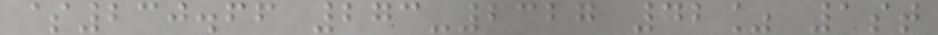$230.66 273-2327 42% 1st
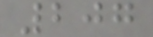207
